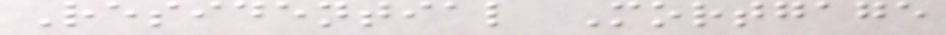Residential Mortgage
